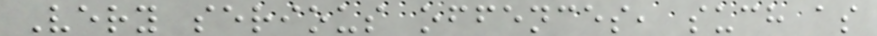Very serious offences, such as
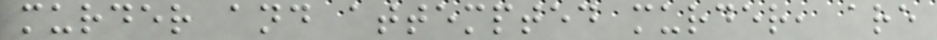murder and attempted murder, are
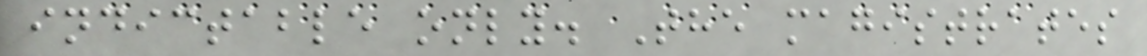indictable only. The magistrates
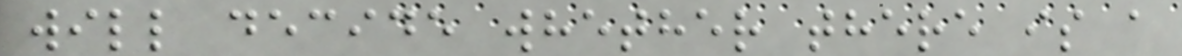will decide whether there is a
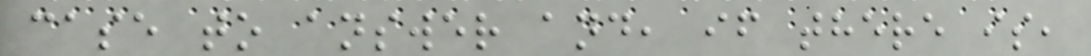case to answer and, if there is,
